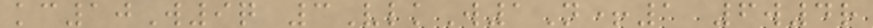kc10W9q 3VlkW1N+1 6w4r
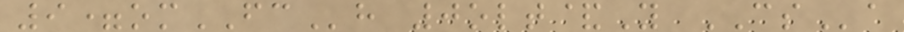9=omFCh 0olt&Y CSa
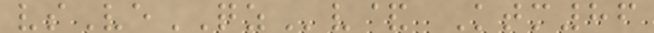vsVeQZv& Ktm86
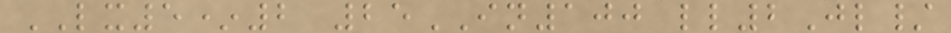LX5*2 25IN100 ll2Jl/
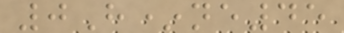0H*ne45
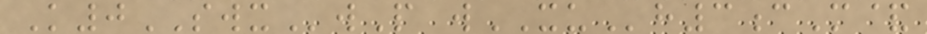K0SWXwP wXUh3cM&
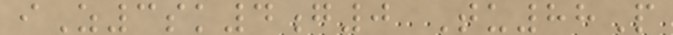iZ3sk4g0 Tu88P
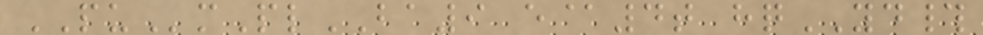PUmPlBA9 e@4t hqYD#
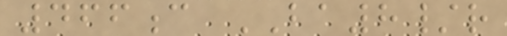466c BA8/r
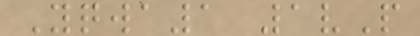Yqwa1 1vP
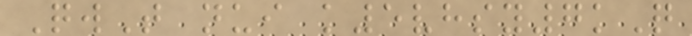QwT nui k5vhsy7kQ
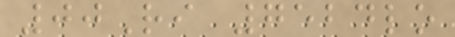00Ri 7524lo
